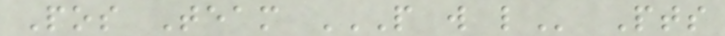Pos Team P W L Pts
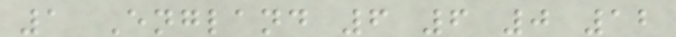1 England 6 6 0 12
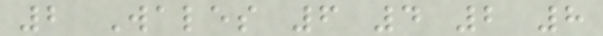2 Wales 6 4 2 8
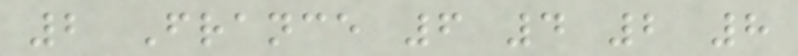2 France 6 4 2 8
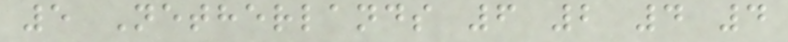5 Netherlands 6 2 4 4
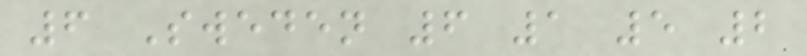6 Sweden 6 1 5 2
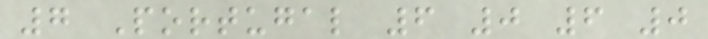7 Portugal 6 0 6 0
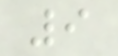9
